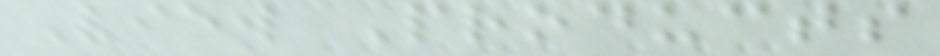View Products
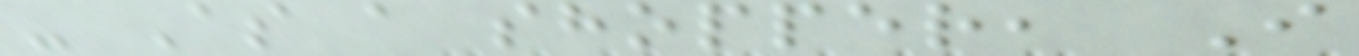- As a shopper, I
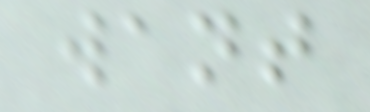want
